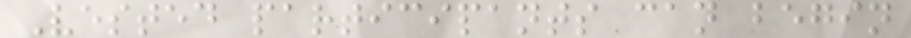Vested participants can begin
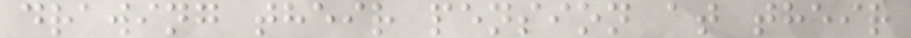drawing their pension at their
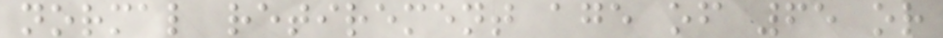normal retirement age of 65 or
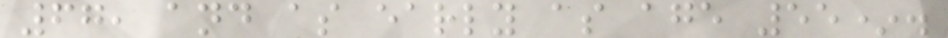67, and as early as age 55*.
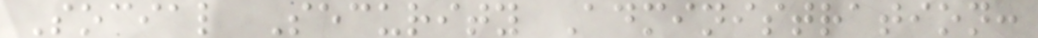Social Security Administration:
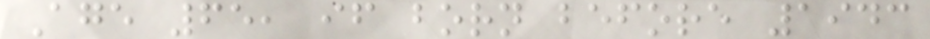Age 65, if born before 1943
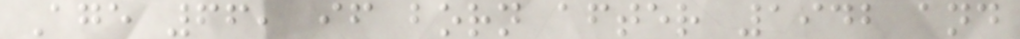Age 66, if born after 1942 and
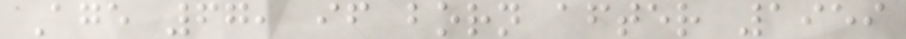Age 67, if born after 1959
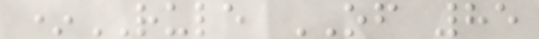*RULE OF 85
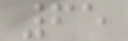65
